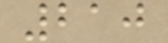210
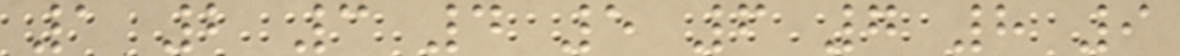1 2 3 4 5 6 7 8 9
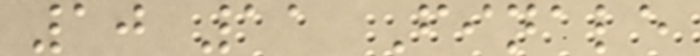10 11 Finale
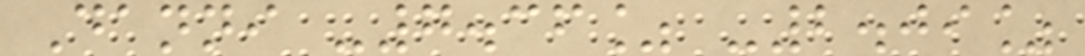Danni -7.36% -2.09%
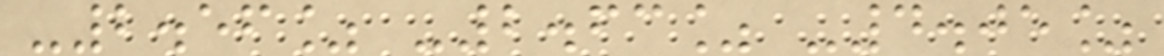-2.56% -2.63% -4.05%
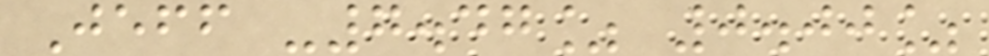Jeff -7.47% 0.00%
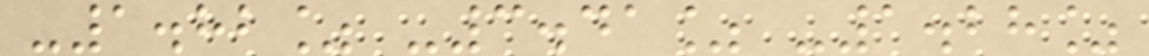-1.82% -3.41% -1.28%
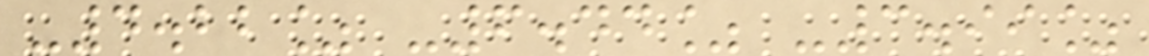-4.22% -6.44% -3.99%
